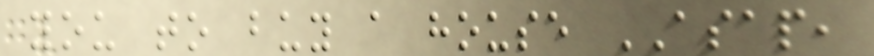you to buy a house ASAP,
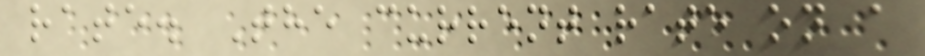rate. The current rate on a
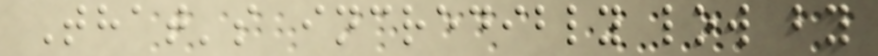That's incredibly low by
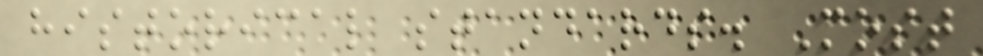historical standards. Most
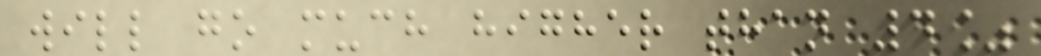will go much higher than 4%
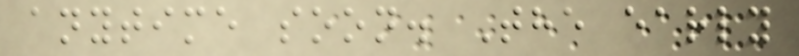anytime soon. The early
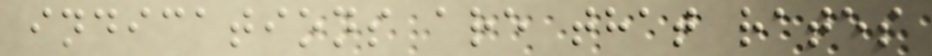indications are that rates
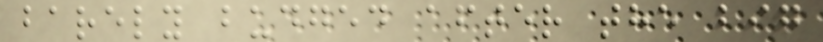barely budged after the big
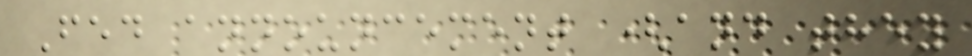Fed announcement (and they
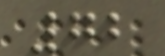72
